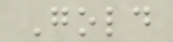Gold
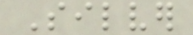Silver
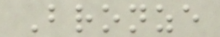Bronze
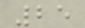25
